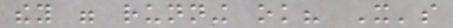they were running ok? It's
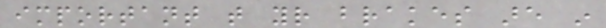important that your brakes are in
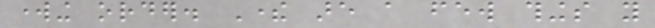working order. There are a few things you
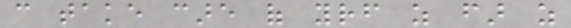can take care of yourself as far as
